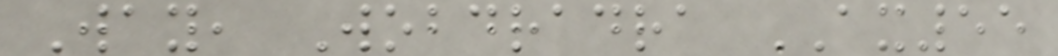Way, Wobdradra AX55
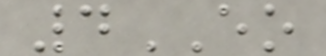4EO
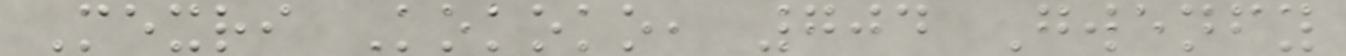Mexri Kokoko, 704 Gwenfy
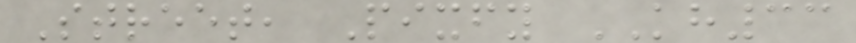Street, Pixfy KH33
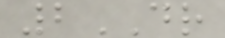2DR
